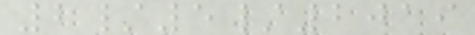2/5/2019
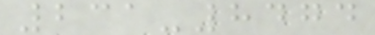231-8474
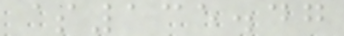$135.47
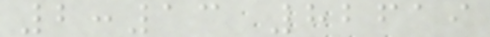2:13 82619
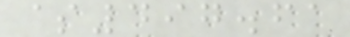$497.61
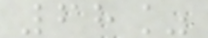68%
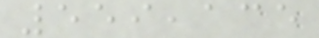559,135
